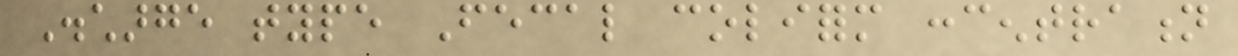Discharge type Fecal coliform concentration
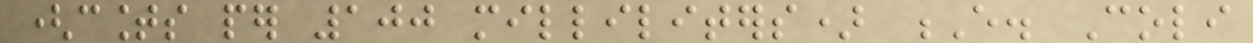(counts per 100 milliliters) E. Coli
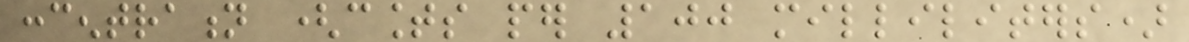concentration (counts per 100 milliliters)
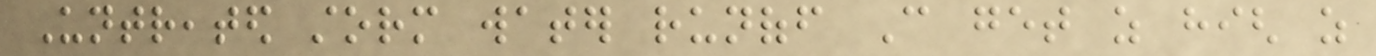Untreated storm water runoff Can get as high as
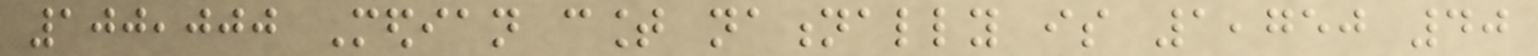100,000 Median count nationally is 1,750 40
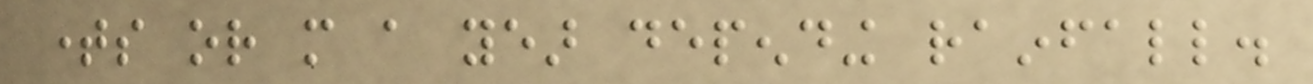times or more a year depending rainfall.
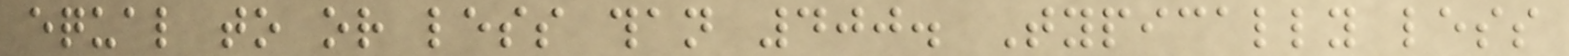equal to or less than 400. Typically less
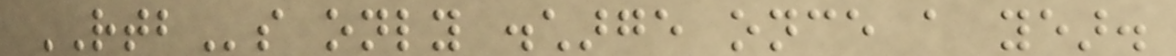RTBs only discharge once a year.
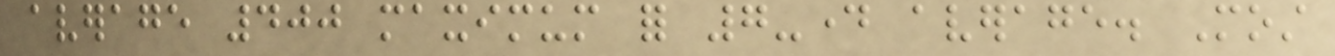average 400 maximum for 7-day average. Most
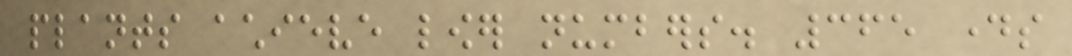plants achieve lower numbers. 365 days
